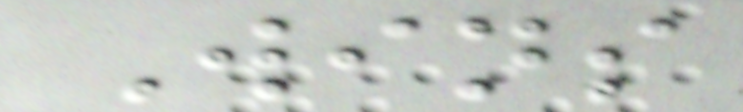Wins
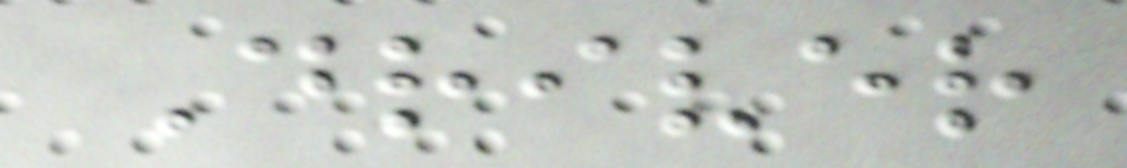Driver
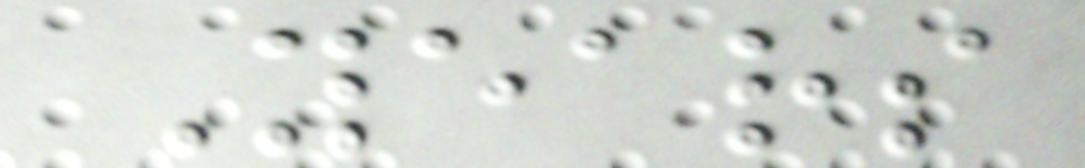Years
